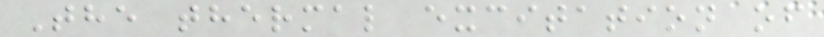The thermal excitation of
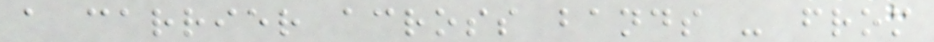a carrier across bands - from
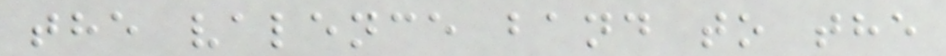the valence band to the
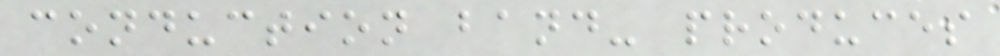conduction band- produces
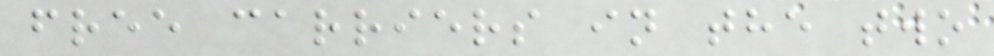free carriers in the two
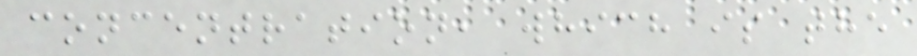concentration, which is the
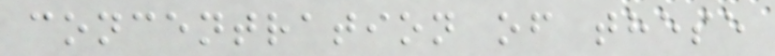concentration of these
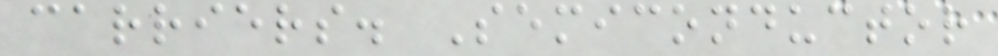carriers. Semiconductor
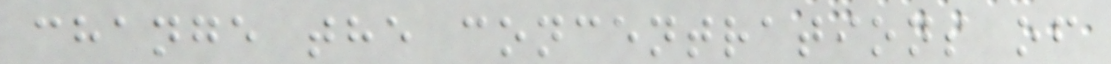change the concentrations of
